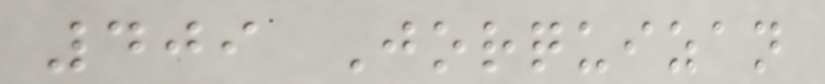409 Jorquizan
